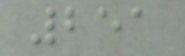251
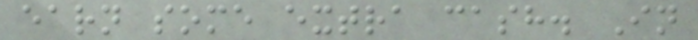earn some extra cash. In
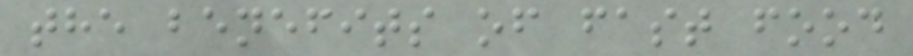the benefits of fast food
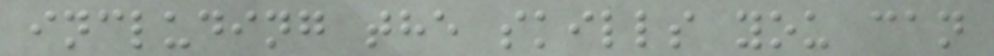including the skills you can
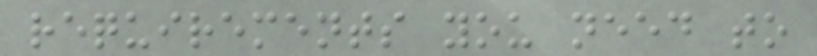requirements you need to
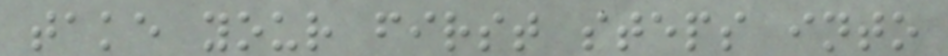take your first steps into
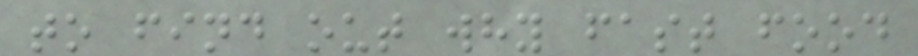to find out why fast food
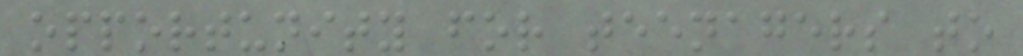opportunity for teenagers to
